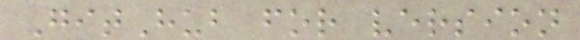GitHub for version
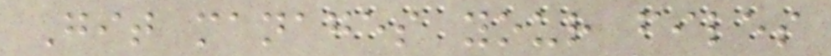Git manages your files
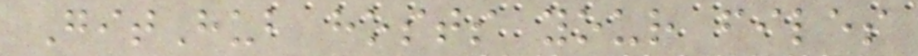GitHub hosts your files
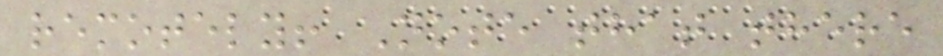remotely! Note that there
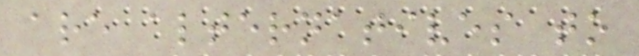are alternatives to
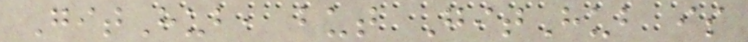GitHub, but GitHub is
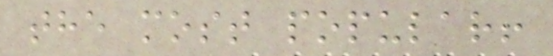the most popular!
